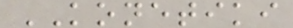KONETIKI
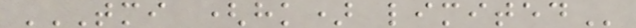TMI (HK) LIMITED
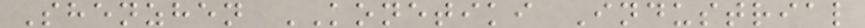Shenzhen KONETIKI Industrial
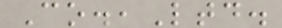Co.,Ltd.
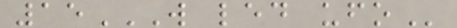15W LED UFO
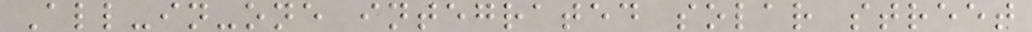All-in-one integrated solar street
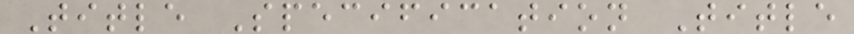Title Specification Title
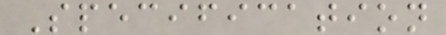Specification
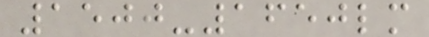1500-1650lm
